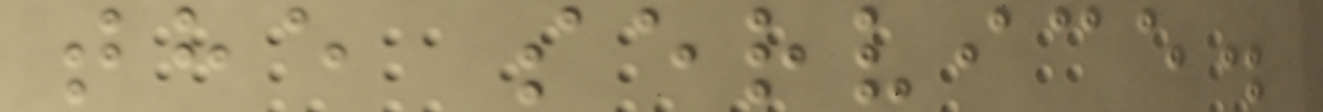the service.
